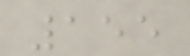155
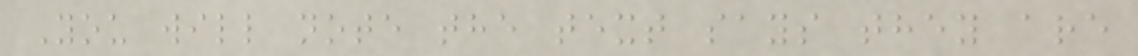You will note the text says they are
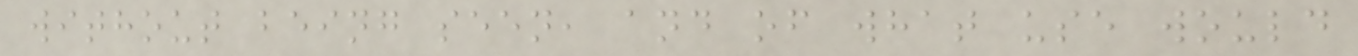without being seen, and of what use would
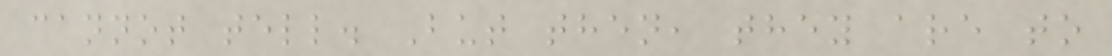cannot tell. But then, they are to
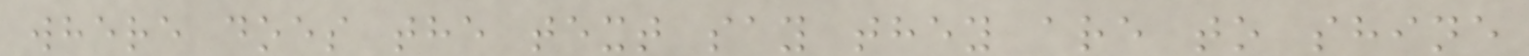where does the text say they are to shine
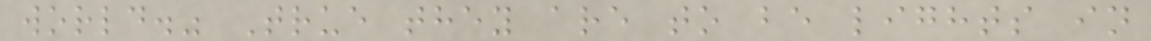world." True they are to be lights in
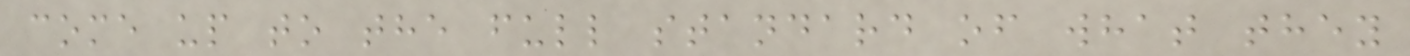come up to the full standard of what they
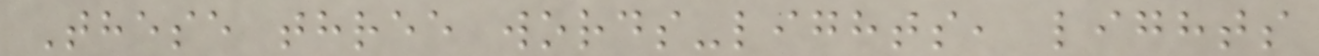These three words-lights, lights
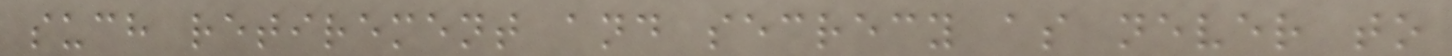such retirement and secrecy as never to
